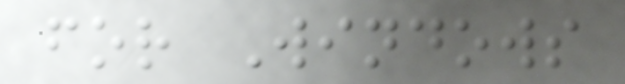for Windows
